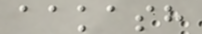aakash
